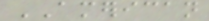AMERICAN
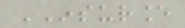INSURANCE
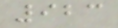923
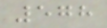578
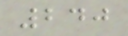240
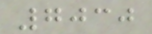7030
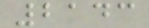2143
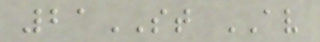21ST AV
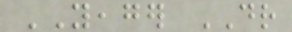YEAGER DR
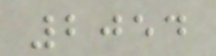2054
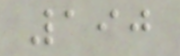190
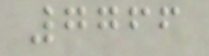7766
